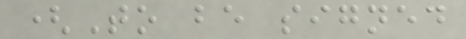(To be signed
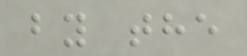by the
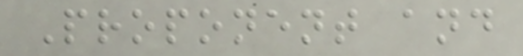Proponent and
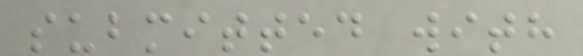submitted with
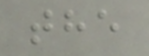the
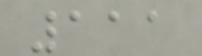111
